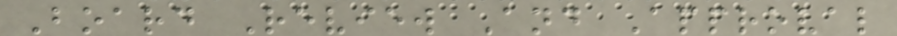Board Review And Approval
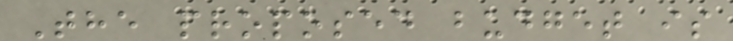The proposed budget is
